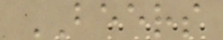BEERS
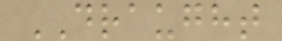DRAUGHT
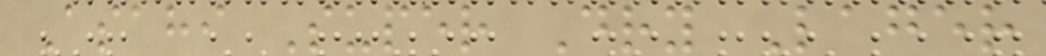Asahi Super Dry Lager
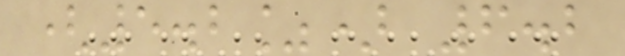(5.2%) 6.2
